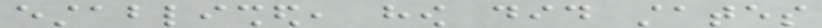established, how did states
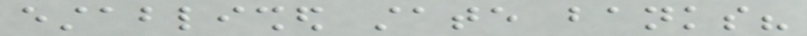established state banks?
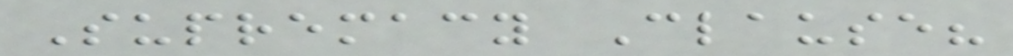Supremacy Clause?
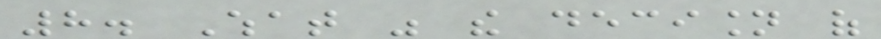8. What was the decision of
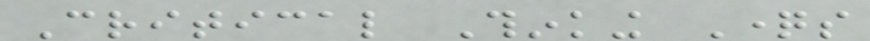Critical Thinking Questions
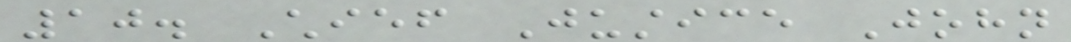10. Chief Justice John
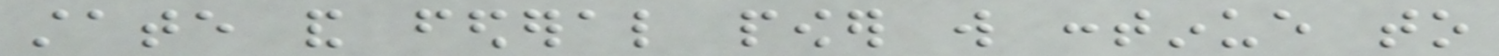state and federal power will continue to
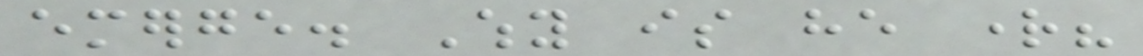emerge. Why is he right?
